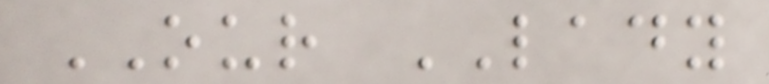OUR LADY
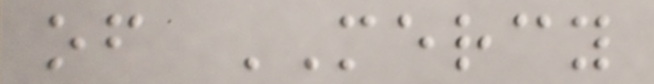of MERCY
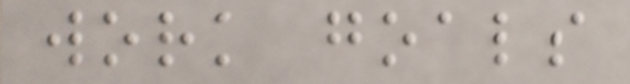work goals
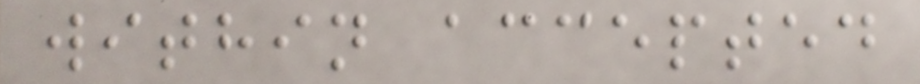within accepted
